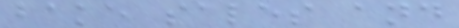bake sales and
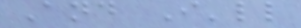And I'll
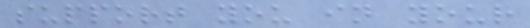support you in your
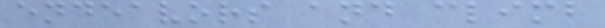endeavors and climb
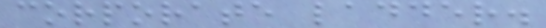corporate ladder.
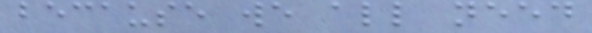because we all need
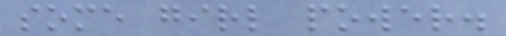some girl power.
